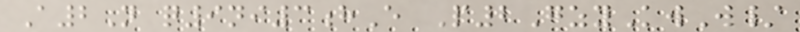A2N q9ni3hE P2GzyKwW/
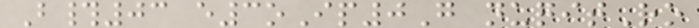B#03 e3oIp0G nuqitRo
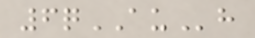6qAUh
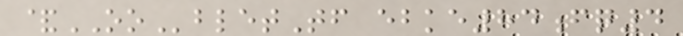&OObletTf ebke84fq4
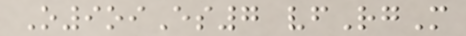O9oiEs7 vfRgM
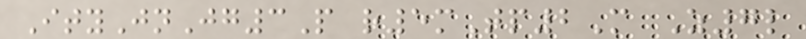ItyJnJg3P r5mTp2M Z7l
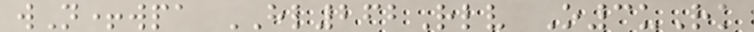wN+wpa HL262Rlv O3uRk
